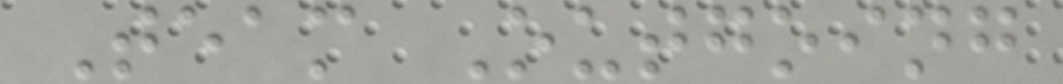Team Outgoing
